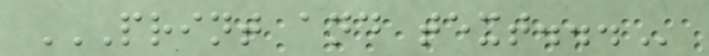PRINT AND TEXT...
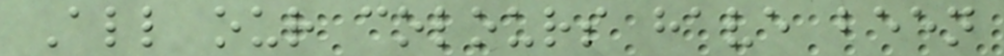All our colours have been
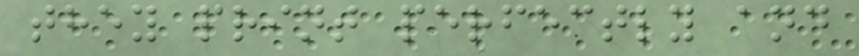they print perfectly and
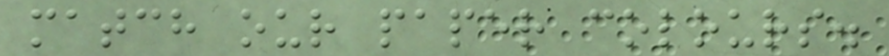match our paper colours.
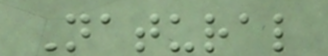Natural
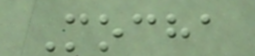Mocha
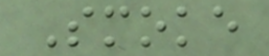Smoke
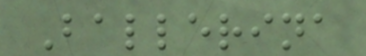Ballerina
